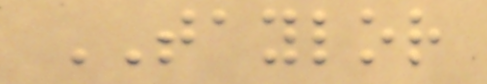TAYLOR
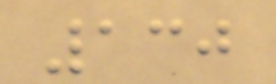130
